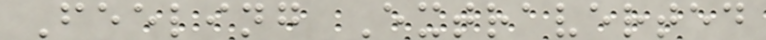Feeling Extraverted
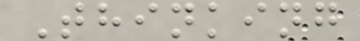Thinking
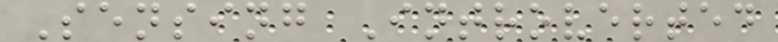Sensing Introverted
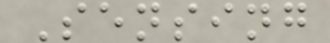Sensing
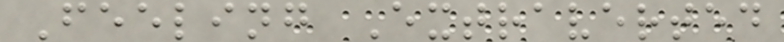Feeling Extraverted
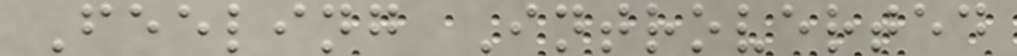Feeling Introverted
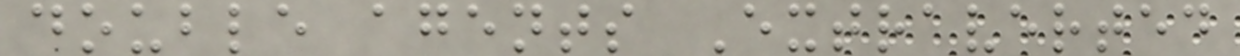double agents Extraverted
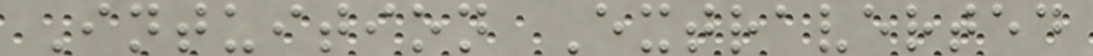Intuition Extraverted
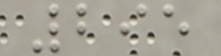295
